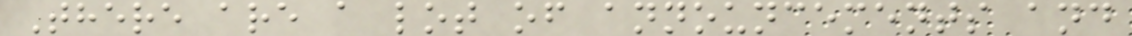There are a lot of announcements and
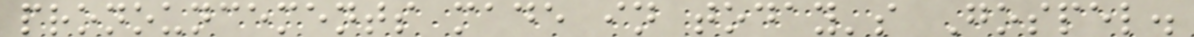pronouncements made in today's Gospel.
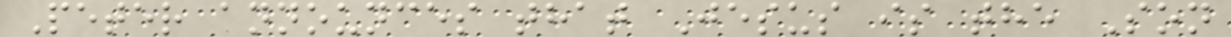Peter announces that Jesus is the Son
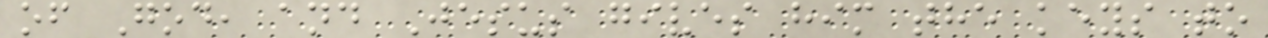of God, and Jesus gives him the keys to
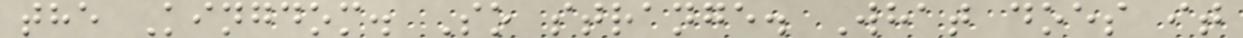the Kingdom. So strange. What does it
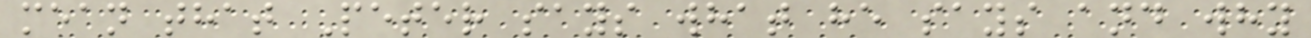mean that Peter says what he says and why
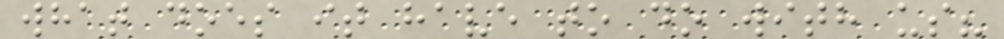what does it have to do with us?
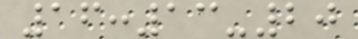16:13-20
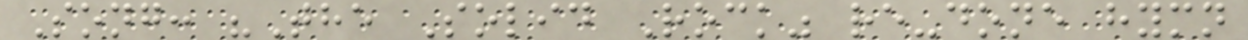Song: "The Solid Rock" re-done hymn
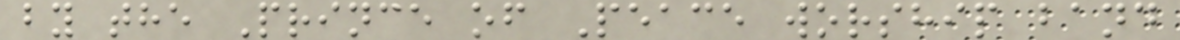by the Prince of Peace worship band
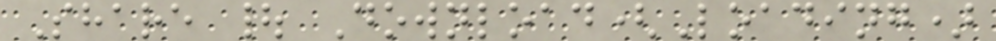Share | Download(Loading)
